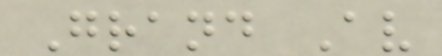Grand Av
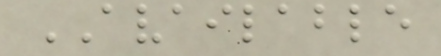AVAILABLE
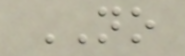NO
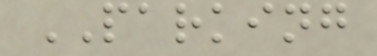PARKING
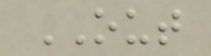OUT
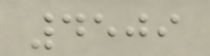4509
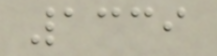1339
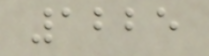1225
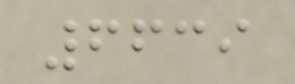6639
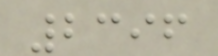2396
